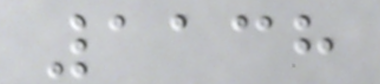1138
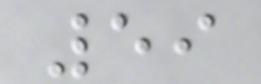59
